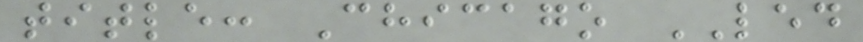title: Chicago LED
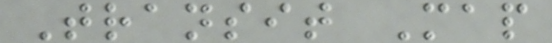Transit Map
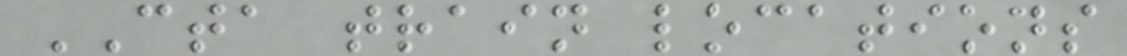CTA train locations
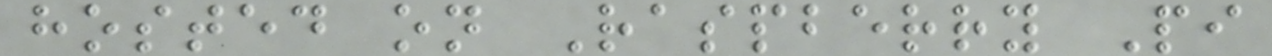hosted on Raspberry Pi
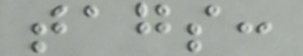tags:
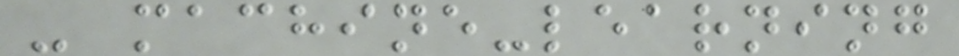- machine-learning
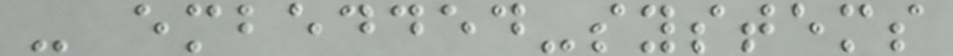- embedded-systems
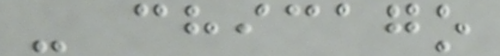- chicago
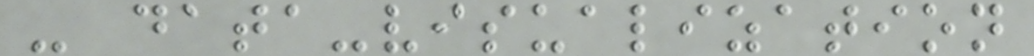- data-visualization
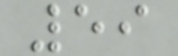59
